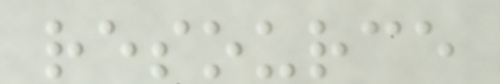resource
